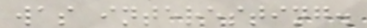was interesting.
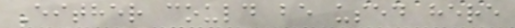Either could be used here
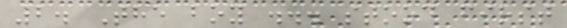2. The boy ... stood first
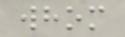whom
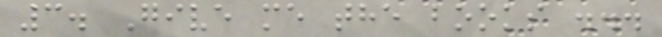3. Give me the books ...
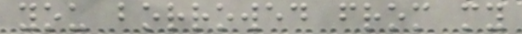you borrowed from my
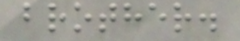brother.
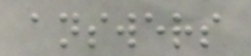answers
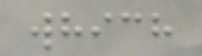which
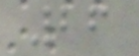26
